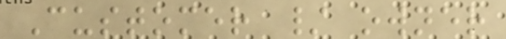Customer / owner
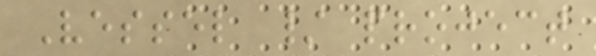Vessel / project
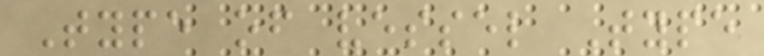Type of vessel Type
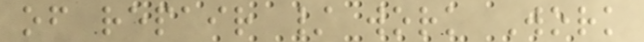of repair / work Work
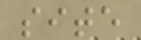site
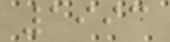1993
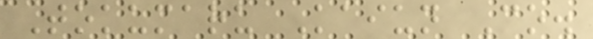Tokumaru Kaiun Co.
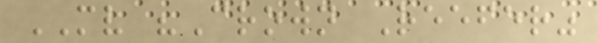MV "Crown Reefer"
